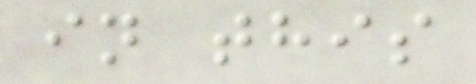in this
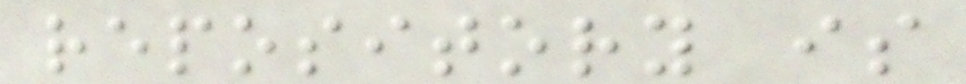repository is
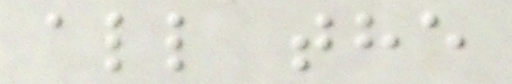all the
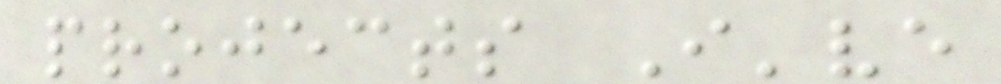projects I've
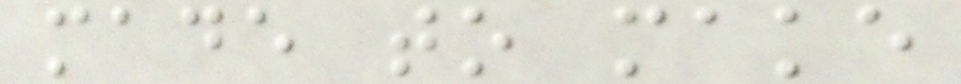made to make
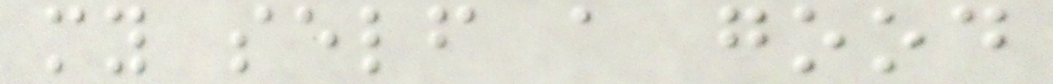my self a good
